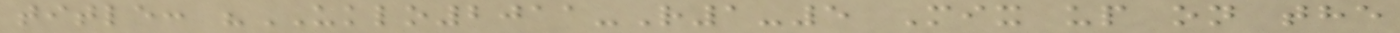title: "UKLO2011-R1-5 Mix up on the
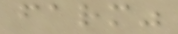farm"
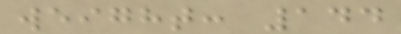weight: 144
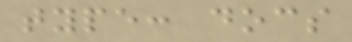type: docs
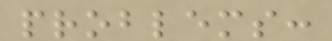problems:
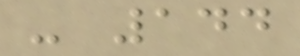- 144
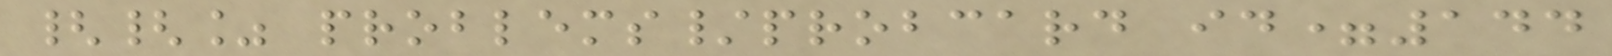{{% problems/probcard id=144
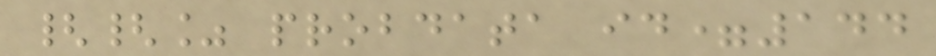{{% probdata id=144
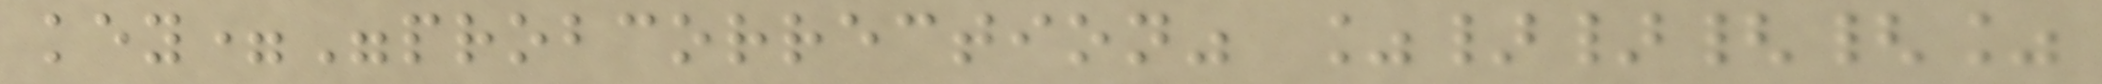key="probcorrection" %}}{{%
